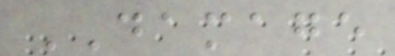DAMAGE
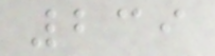239
